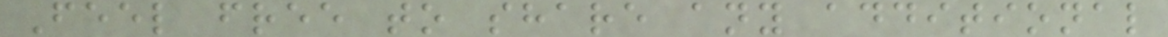Feel free to share any additional
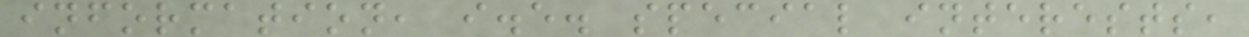information, i.e. special interests,
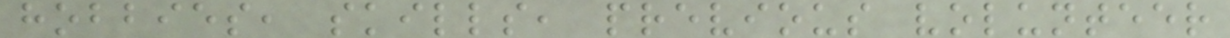hobbies, skills, previous volunteer
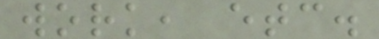work, etc.
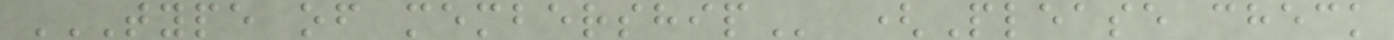TYPE OF MEMBERSHIP (Please check
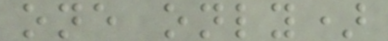one only)
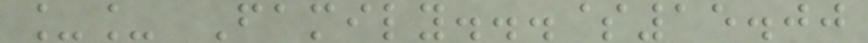__ Family...$15.00
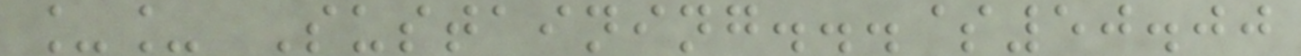__ Sustaining...$50.00
